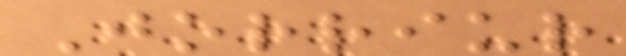Jorriur
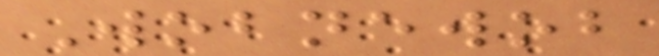Wobnewob
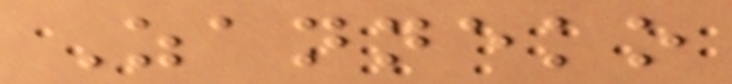Zanneko
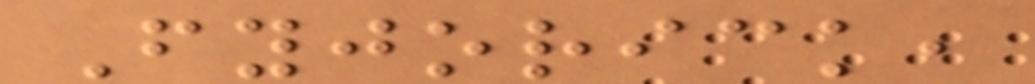Fyjorick,
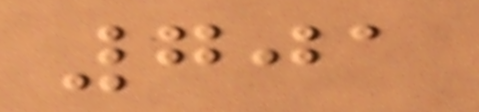701
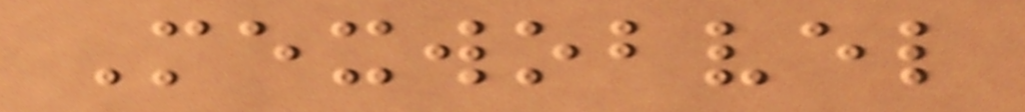Mexwobvel
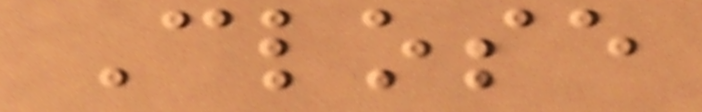Close
